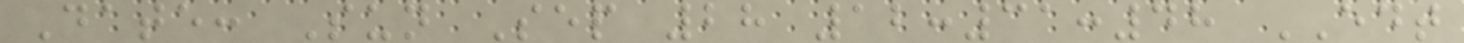Date: Sun Sep 28 12:31:48 EDT
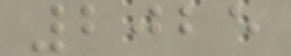2025
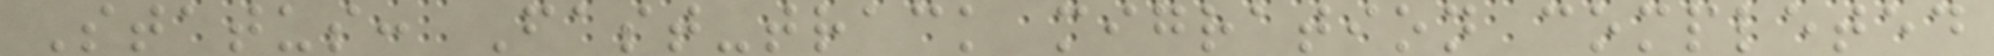Status: Fast-track migration completed
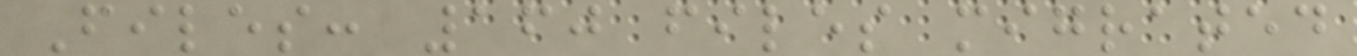Files: 160 files migrated
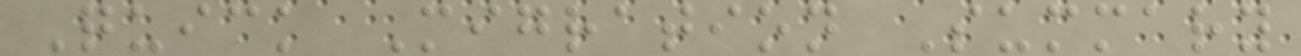Quick Migration Summary
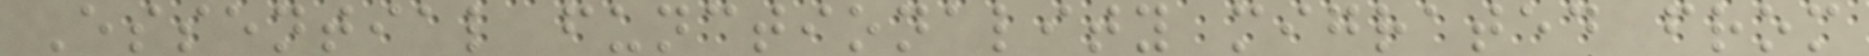Essential functionality migrated from
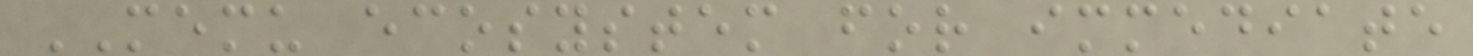MEMU ecosystem for immediate
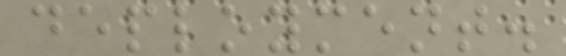deployment.
